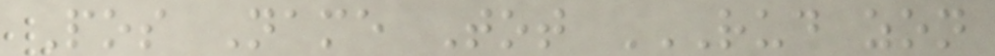Pos Name Tot RUD ZON
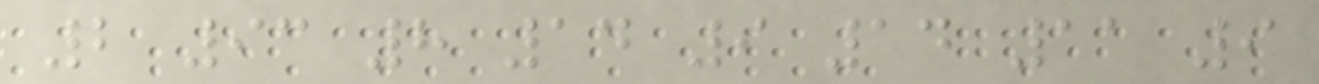2 93 8 14 9 14 11 9
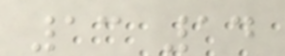13 14
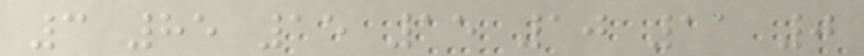3 85 15 15 10 11 0
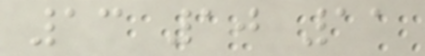13 10 11
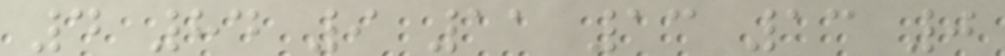4 84 9 11 13 13 0
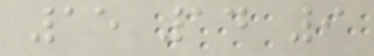15 14 9
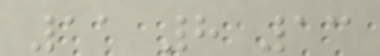11 8 13
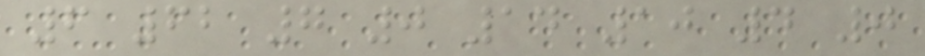6 62 7 0 14 10 4 0
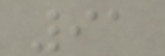91
